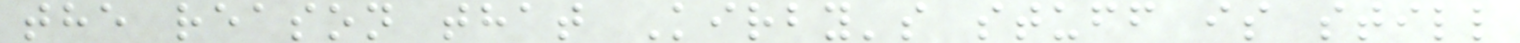the reason that Kirby's stuff is still
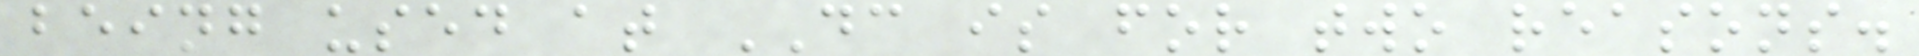being used at DC is for two reasons.
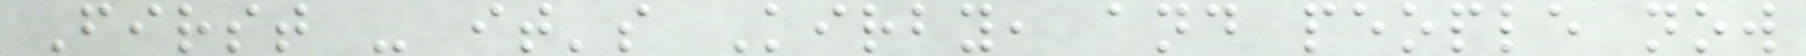First - it's Kirby, and people now
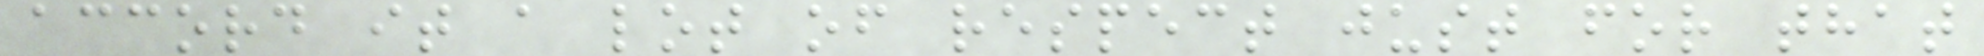accord it a lot of respect just for that
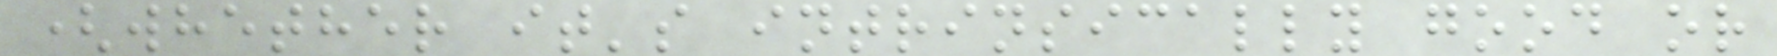(whether it's intrinsically good or
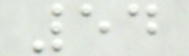54
